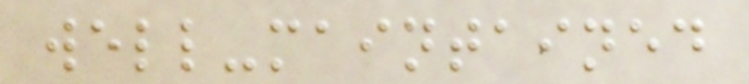well-maintained
